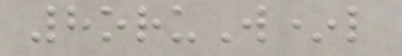8oruW*l
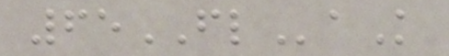65FLaK
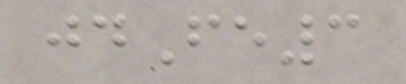jdFe3
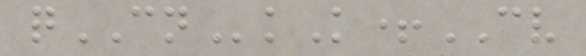qCNkK+CV
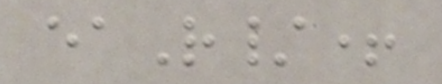eaR/+
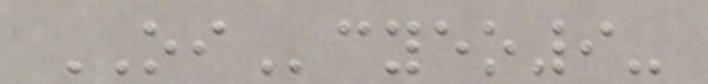OIcyeo9-
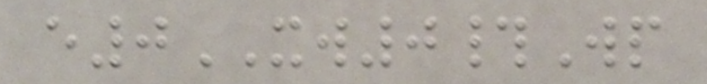e0XW0#Wp
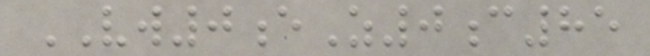VW0eZ0c85
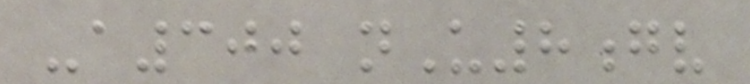-a300 nU8gv
